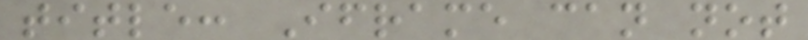title: Iframe can not
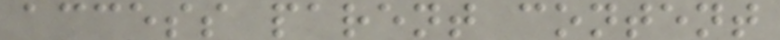access parent content
